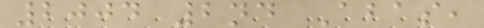2004 2nd Abas,
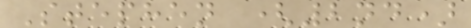Stephen (2nd)
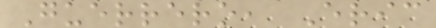Guerrero, Eric
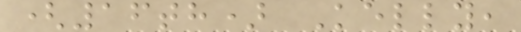(16th) Kelly,
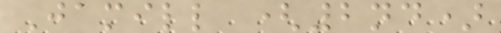Jamill (2nd)
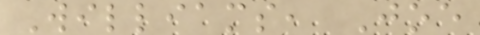Williams, Joe
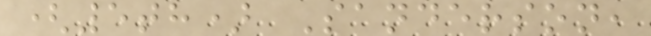(5th) Sanderson,
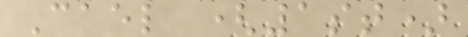Cael (1st)
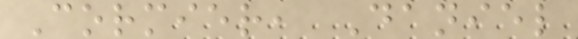Cormier, Daniel
